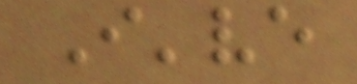I've
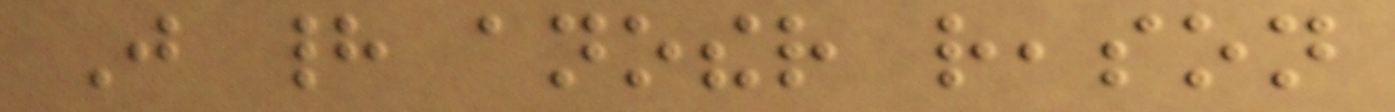Just had another reason
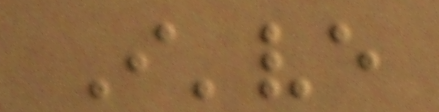I've
